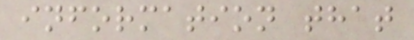information that
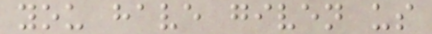you have given us
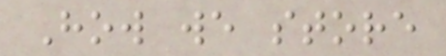How we store
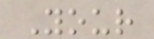Your
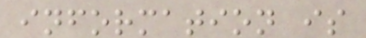information is
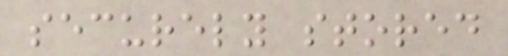securely stored
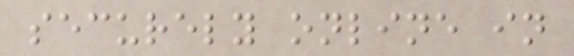securely online in
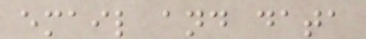email and data
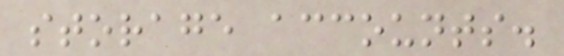storage accounts.
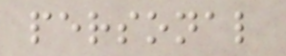personal
